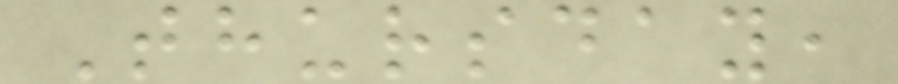Thursday,
